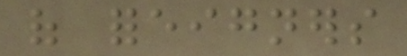of foreigners
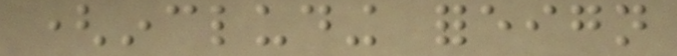(including foreign
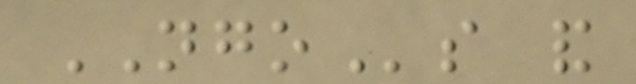NGOs and
